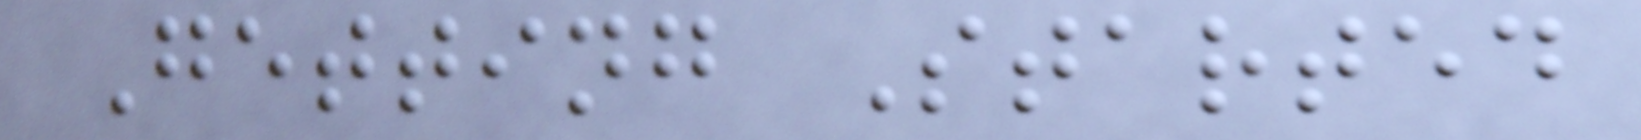Getting Started
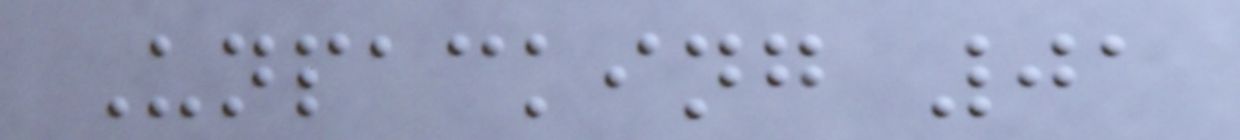Unpacking 01
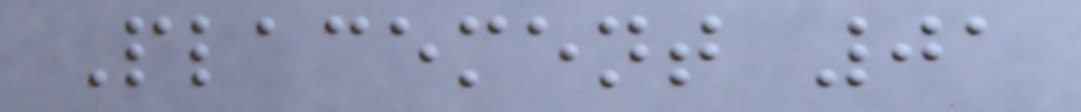Placement 01
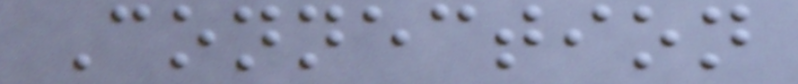Connection
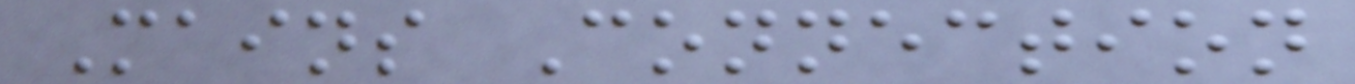Mains Connection
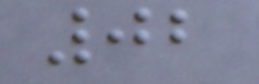02
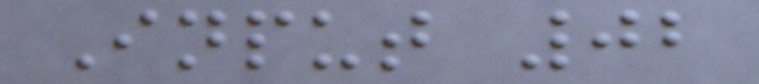Input 02
